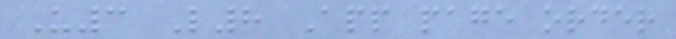U3 L8 App page order
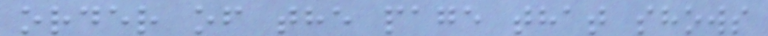order of the page that shows
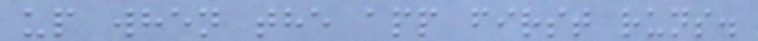up when the app first runs.
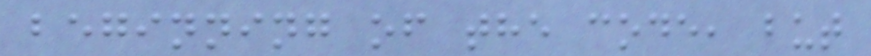beginning of the code, but
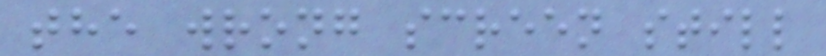the wrong screen still
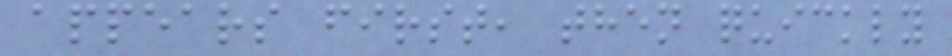appears first, then quickly
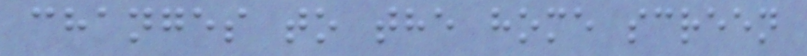changes to the home screen
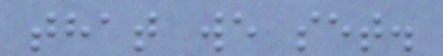that we set.
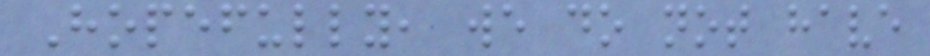Hopefully, we do not have
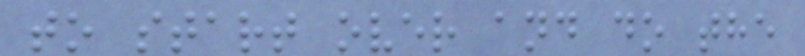to start over and do the
